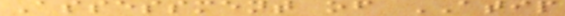Assessment of ATIP
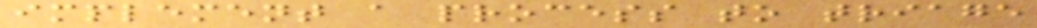implement a process to triage
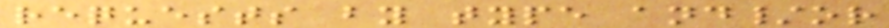requests by type and/or
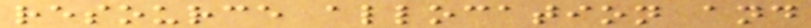resource allocation and
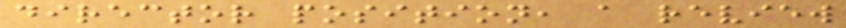director position, a review
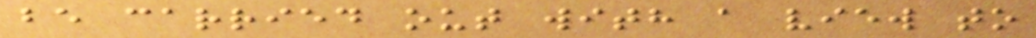be carried out with a view to
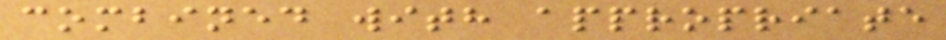combined with appropriate
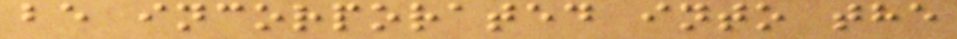be incorporated into the
